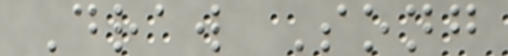Draw Song
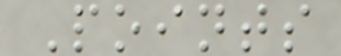Points
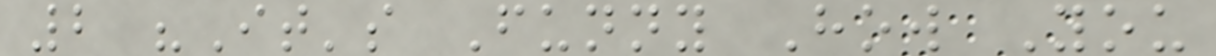2 "It's Funny How You
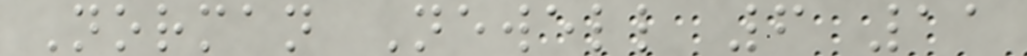Norman Newell 6 11
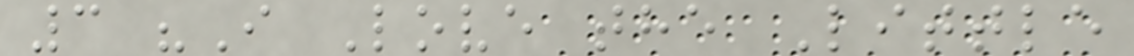3 "I Love the Little
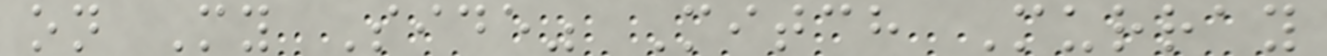on My Side" Mitch Murray
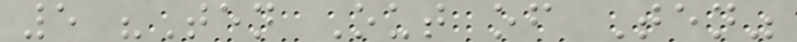5 "Ten Out of Ten"
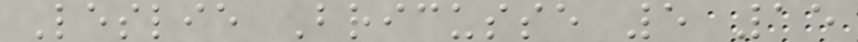Leslie Bricusse 5 15
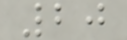20
